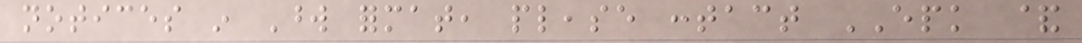notices in Word format, please contact EPK &
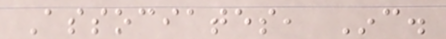Associates, Inc.
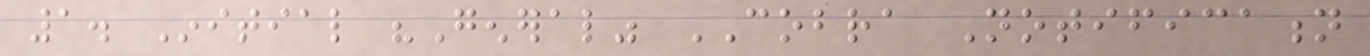1. Initial "General" COBRA Notification
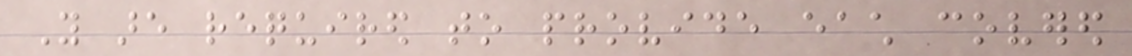You are required to provide each covered
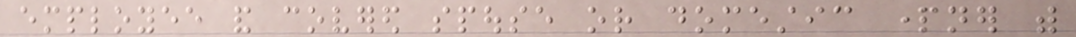employee and covered spouse or domestic partner with
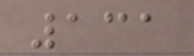131
